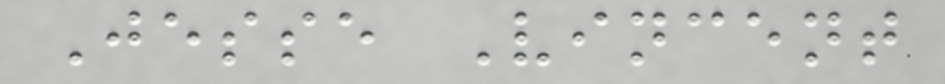Jesse Vincent
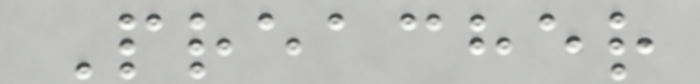Preacher
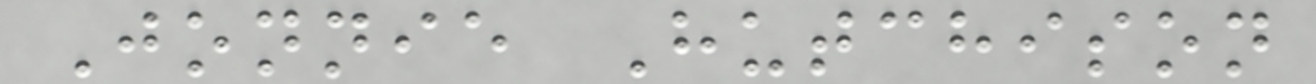Jonnie Hutchison
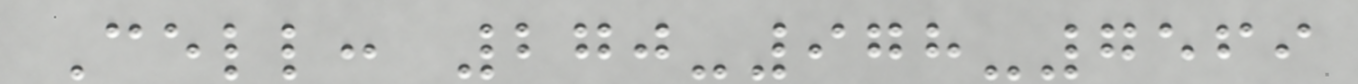Cell: 270-978-7569
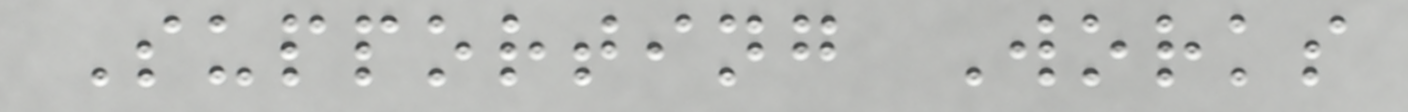Supporting Works
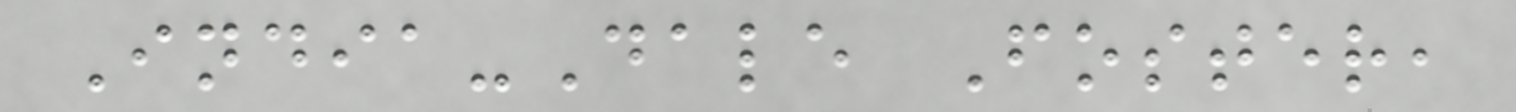India-Dale Foster,
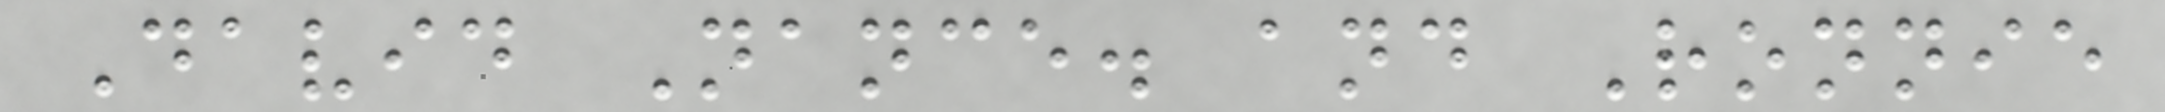David Nance. and Ronnie
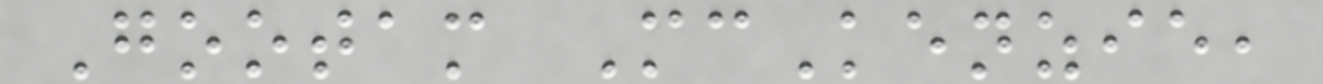Gootam McKenzie,
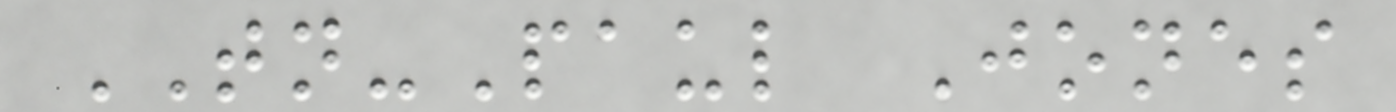TN-Paul Jones
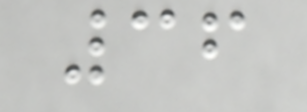36
